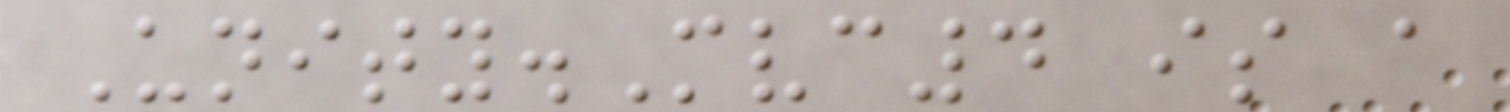Unity.Mvc4 is a
